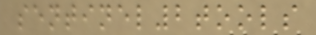sentinel2tools
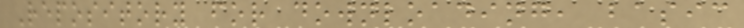Repository for downloading, basic
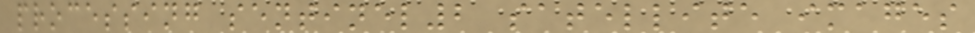processing sentinel2 satellite images
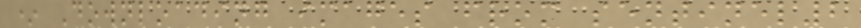* Downloading images from sentinel2
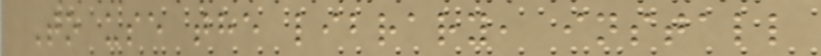To use the library, install
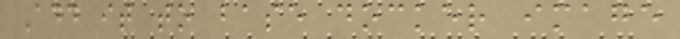Add it to base docker image
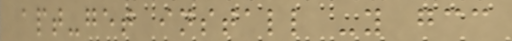apt-get install -y gcc
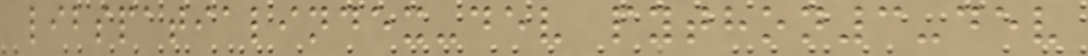libspatialindex-dev python3-dev
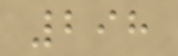298
